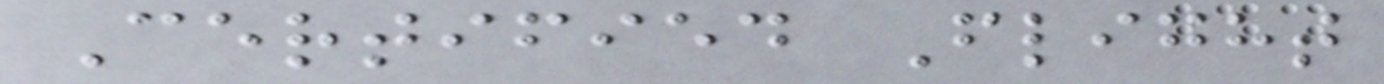Certified Flight
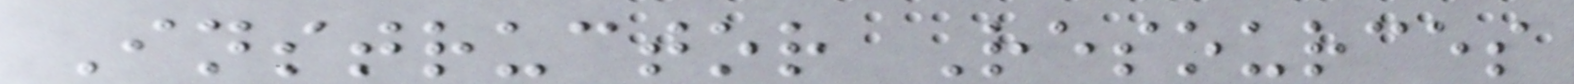Instructor Resources
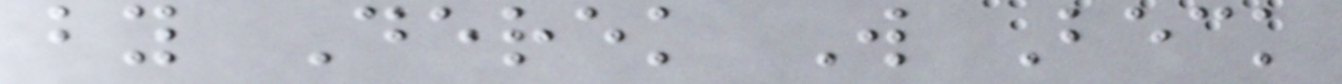by Derek W Beck
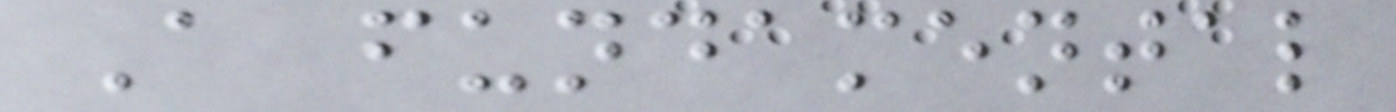A fundamental
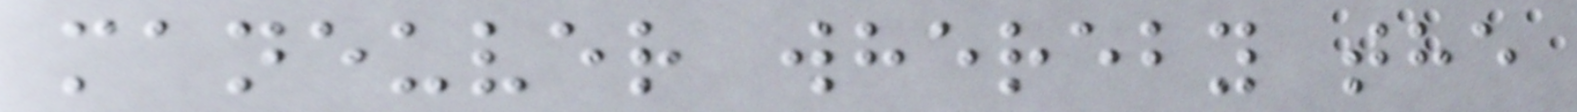maneuver whereby the
